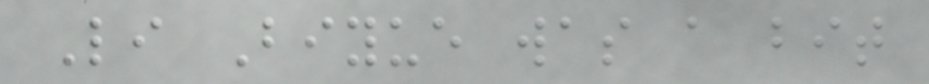Li Biyue was a bit
